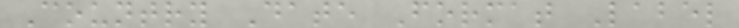Country Date Format Label
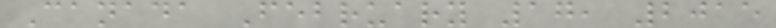Canada February 17, 2015
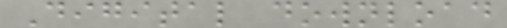Digital download
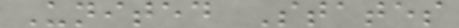United States
